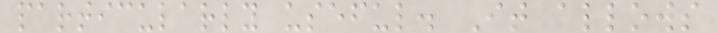particularly useful. It allows
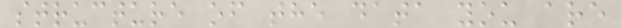structure of the data you are
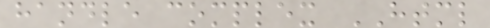handle complex HTML
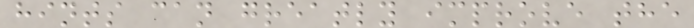hints can greatly improve the
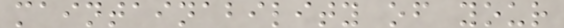maintainability of your
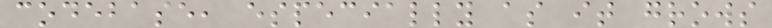codebase, especially as it grows
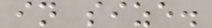in size.
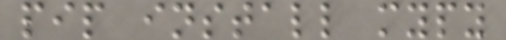pip install mypy
